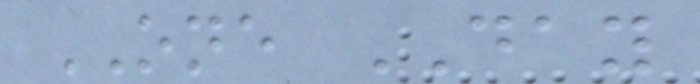ONE DAY
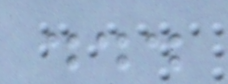...
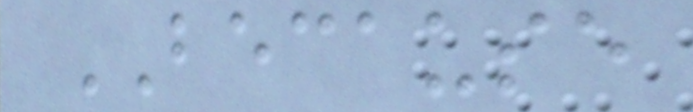BECAUSE
